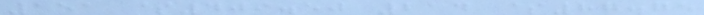151 $409.50 214 $87.75
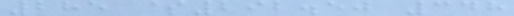285 $292.50 348
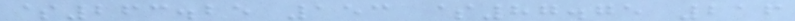$263.25 153 $87.75 216
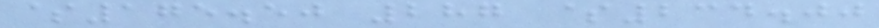$175.50 287 $234.00
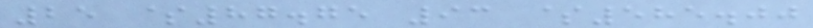25 $87.75 93 $585.00
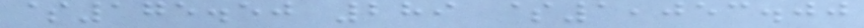$175.50 289 $1,053.00
